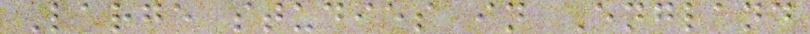Large studies in England
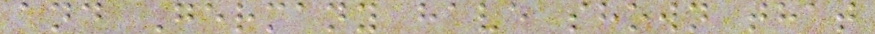and Germany have shown that
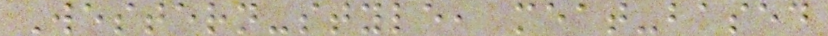Western-style, meat-based
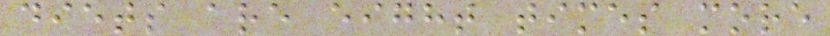diets are eight times more
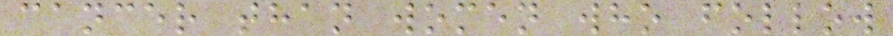cancer than women who follow
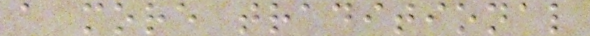a more traditional
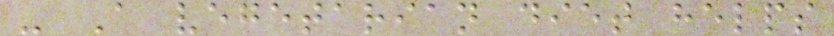- A vegetarian diet helps
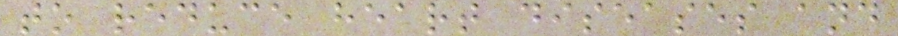to reduce heart diseases and
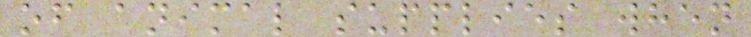of animal supplies when
